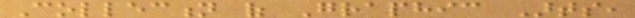Collection of Graphic Arts,
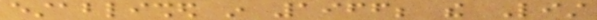established in 1966; the List
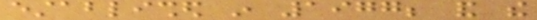established in 1977; and the
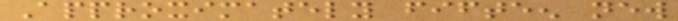Approximately fifteen new
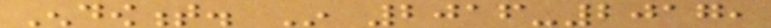Endowment. In 2016-2017,
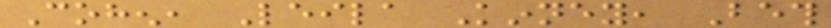Cohen, Leila Kinney, Beth
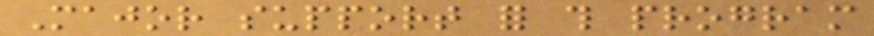Major support for this program
